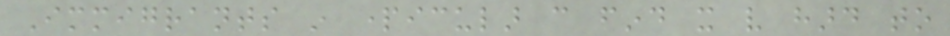Immigrants in particular can find it very hard to
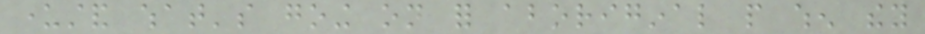understand what's going on for aboriginal people when they
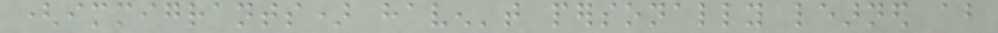(immigrants) haven't personally learned about
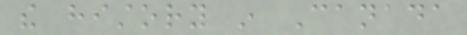the history in Canada
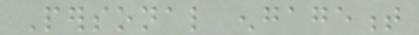Personal engagement
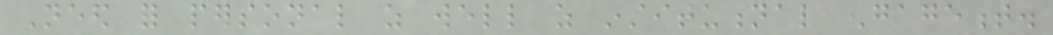Need for personal as well as institutional engagement.
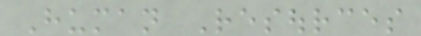Human Resources
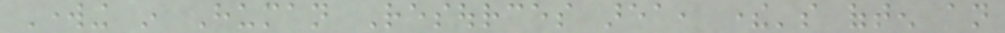Working in Human Resources area, there's often an
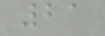21
